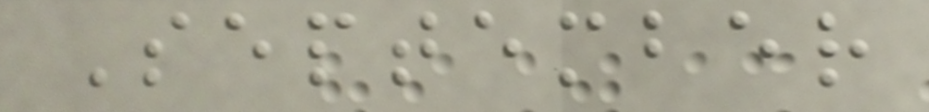September
